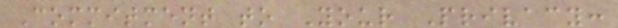Commitment to Your Privacy:
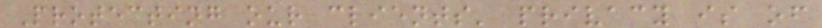Protecting our clients' privacy is of
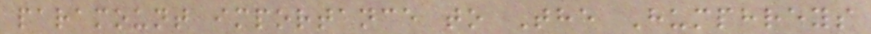paramount importance to The Humphreys
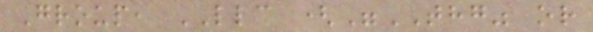Group, LLC ("THG" or
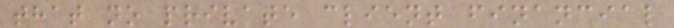that no private client financial
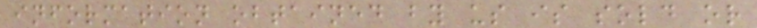information obtained by us is sold or
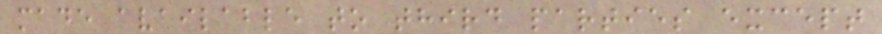made available to third parties except
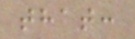that:
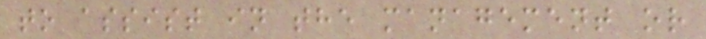to assist in the management or
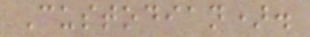Custodian).
